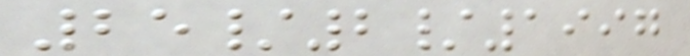25/2/1997
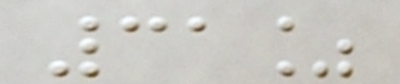31%
